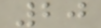20
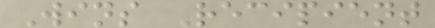Wins Recipient
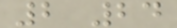2 24
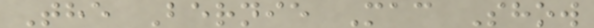The Bernie Mac Show
